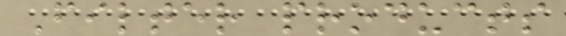Filter products
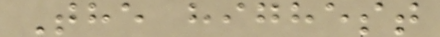The highest
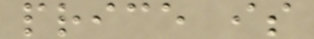price is
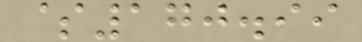$170.99
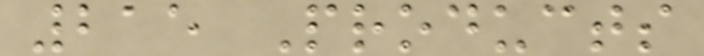215 Products
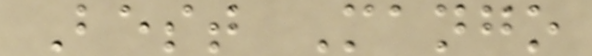Best Mango
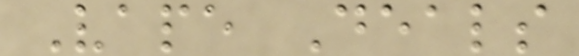Vape Deals
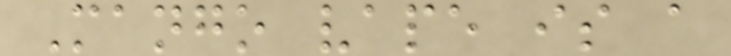Mango vape is a
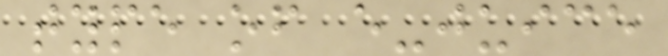type of e-juice
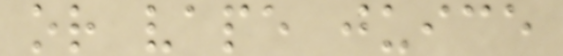or vape juice
